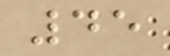45
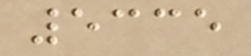5335
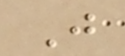J
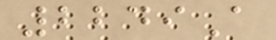2249A
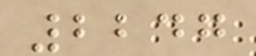2247
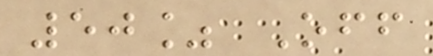50% Off
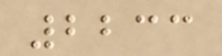2233
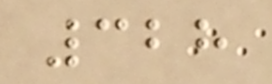328
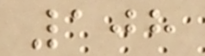108
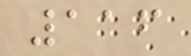116
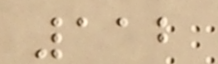112
